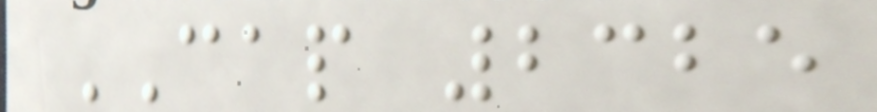CAP 2325
